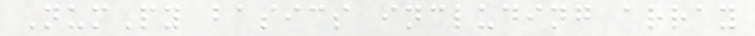NumPy basics including array
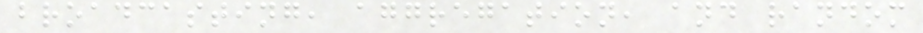broadcasting, aggregation, and random
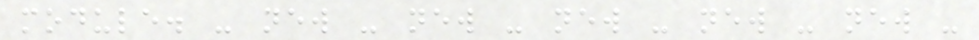module. - new - new - new - new - new -
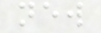new
